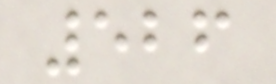526
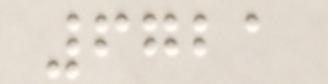6721
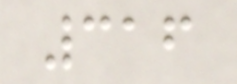316
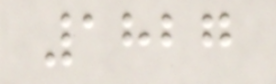1827
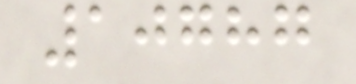10787
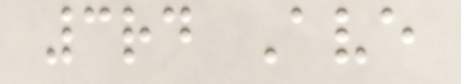3rd Ave
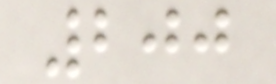200
